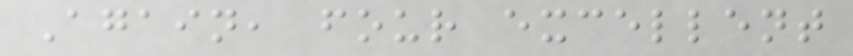Again, four excellent
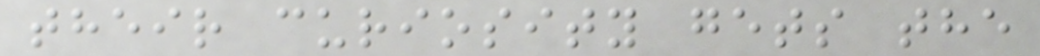their curiosity gets the
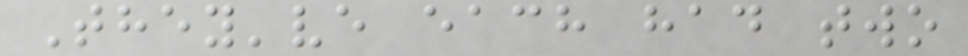They've each had two
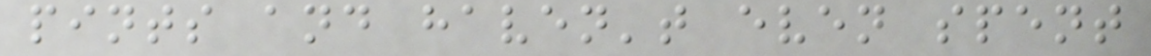pints and haven't even spent
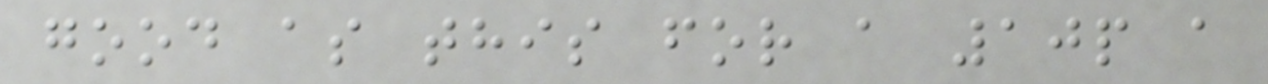good as this for a 10p a
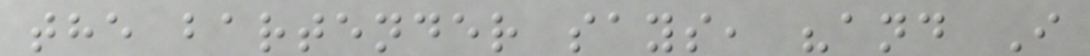the bartender says, "and I
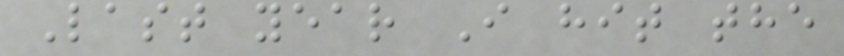Last year I hit the
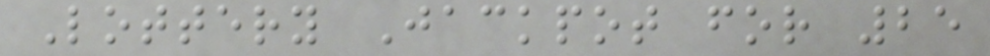Lottery Jackpot for 25
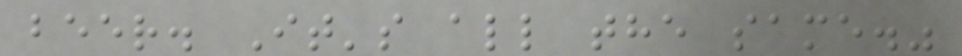beer. It's all the same."
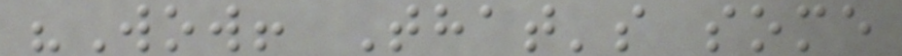"Wow! That's some
